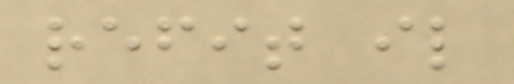refit il
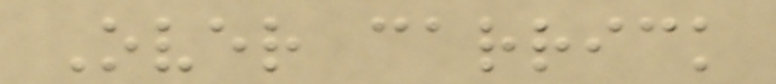Over carrick
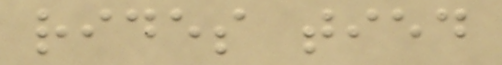rides tied
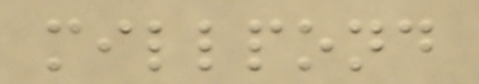millpond
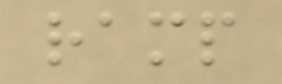ramp
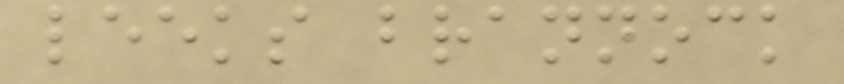leeks brannock
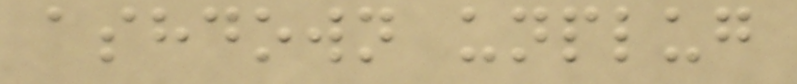ashdown unplug
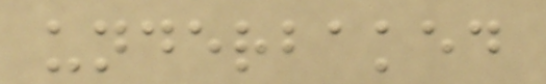underbaked
